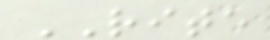RITE
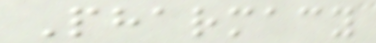Pharmacy
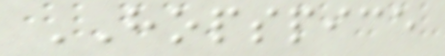HOPSPICE
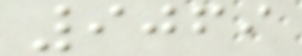9069
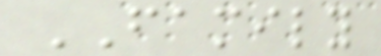FAMILY
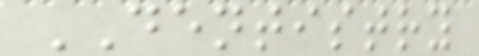DENTISTRY
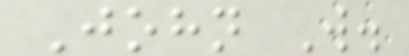John W.
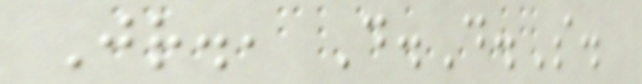Jr., D.D.S.
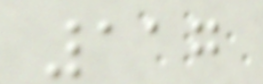117
